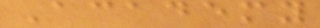Academy
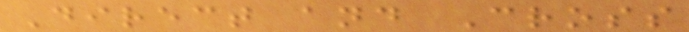Direct and Cross
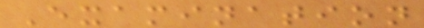Examination
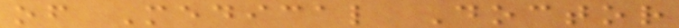of Medical Doctor
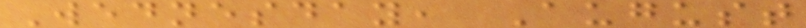Wednesday, August
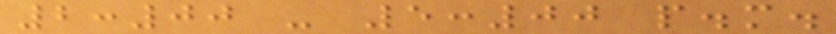2:00 - 5:00 p.m.
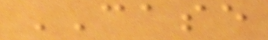CASE
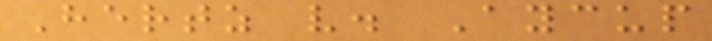Hertz v. Aycup
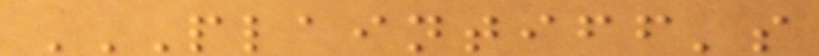PLAINTIFF'S
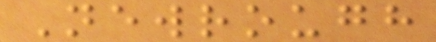Newrough
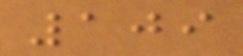109
